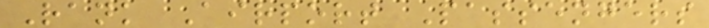Rank Airport Passengers
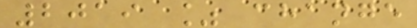2019 % change
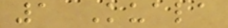1 Kuala
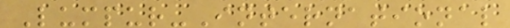Lumpur-International
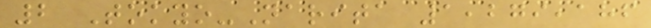2 Tokyo-Narita 1,279,186
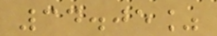34.05%
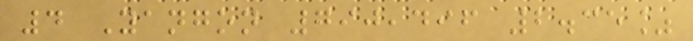4 Yangon 790,496 2.35%
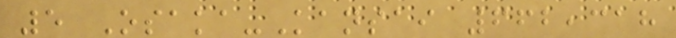5 Osaka-Kansai 662,318
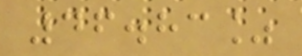46.83%
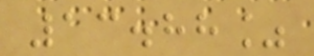13.88%
